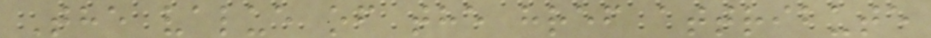The value of the href attribute
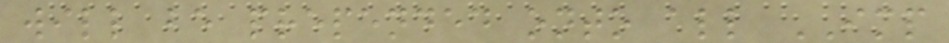will be prepended onto all IMP
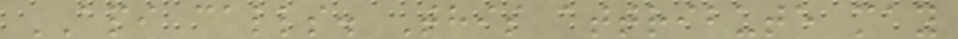API calls. This attribute may
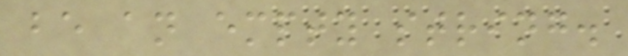be an empty string.
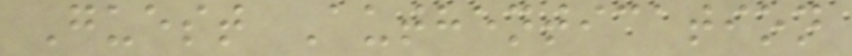Guest Authentication
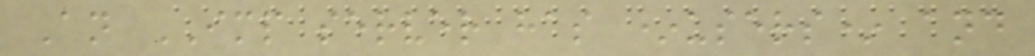An IMP server has *users* and
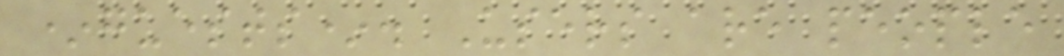*guests*. Users are people
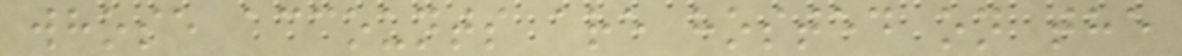whose accounts are hosted on the
